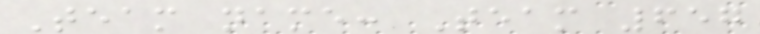Team name: Team 657
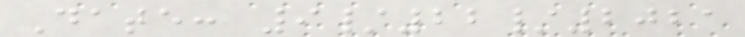Date: 9/22/2021
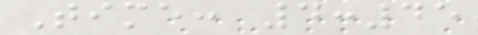Time: 4:45
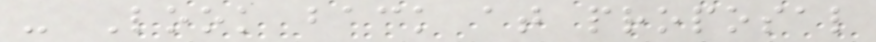- Look back at proposal
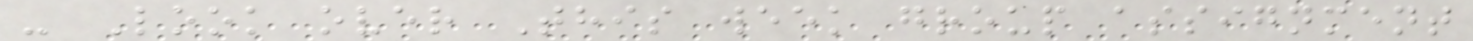- Look over This week group assignment
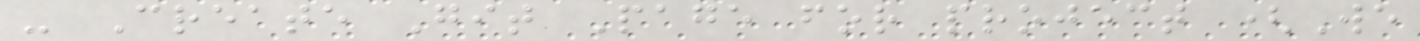- Create Git Page for project (We
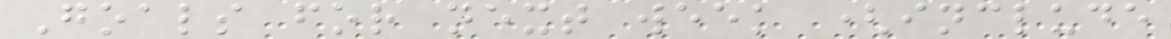Goals for next week (include
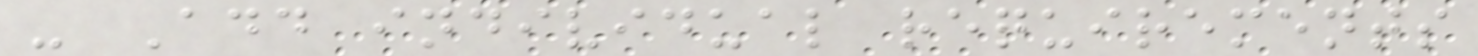- Add individual requirements
